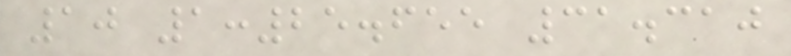10 1:25.655 31.310
